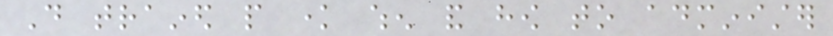Do trained people know when and how to administer
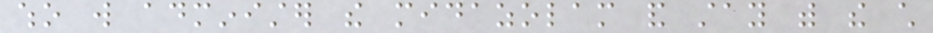who will administer the midazolam and stay with the child
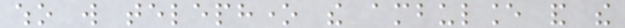who will telephone the ambulance and the
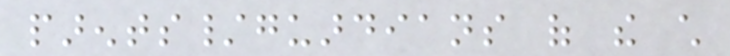parents/guardians of the child
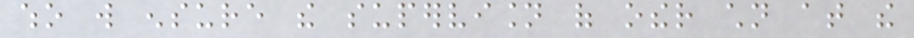who will ensure the supervision of other children at the
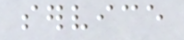service
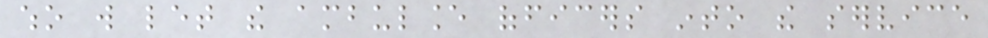who will let the ambulance officers into the service
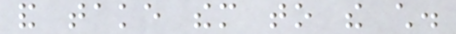and take them to the child.
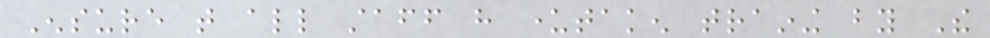Ensure that all staff have undertaken training by The
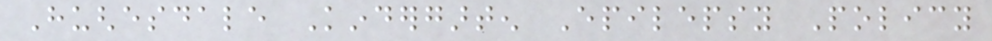Hughesdale Kindergarten Epilepsy Policy
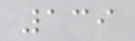139
